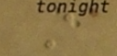A
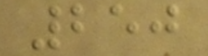250
